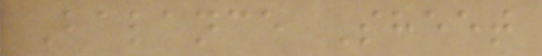Balance Sheet
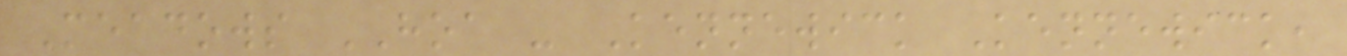Meadows HOA - Kennewick Kennewick,
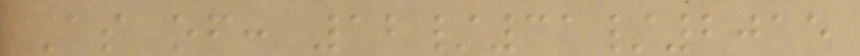As of: 12/31/2015
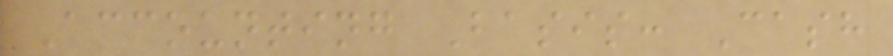Accounting Basis: Cash
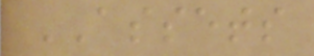ASSETS
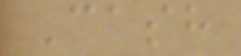Cash
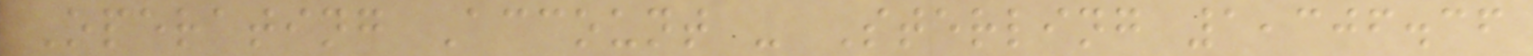Operating Account - Sterling 1,306.36
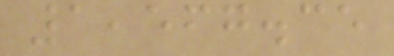1,567.35
